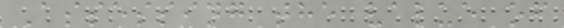Assessing the value of
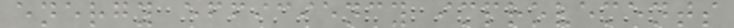energy efficiency improvements
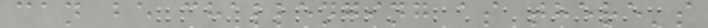can be challenging as there's
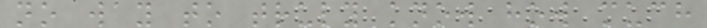no way to truly know how much
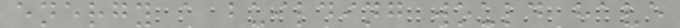energy a building would have
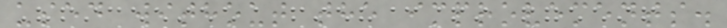used without the improvements.
